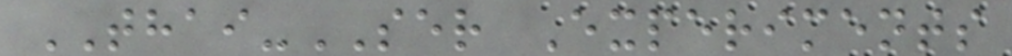THAI-SER Experiments
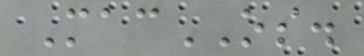MacOS.
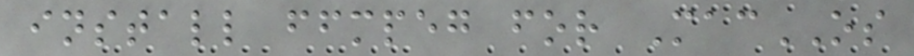install ffmpeg for MacOS
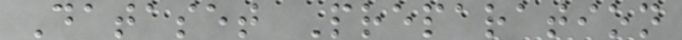Dataset Preparation
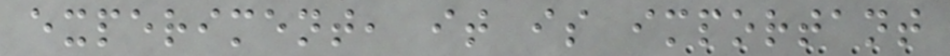experiment, it is important
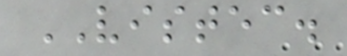VISTEC.
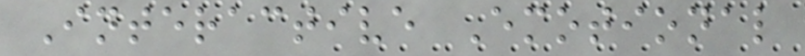Interactive Emotional
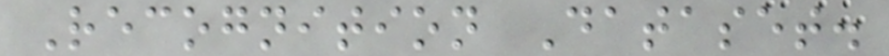Recognition Dataset.
